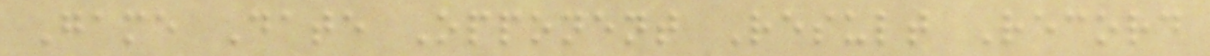Game Date Opponent Result Record
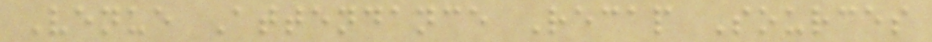Venue Attendance Recap Sources
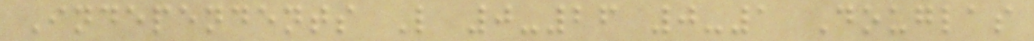Independents L 0-26 0-1 Douglas
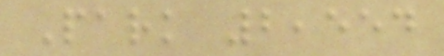Park 2,554
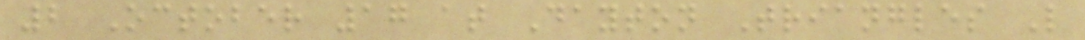2 October 17 at Dayton Triangles L
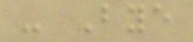- Bye
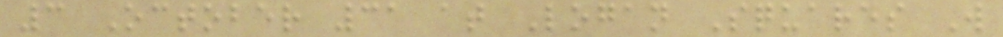3 October 31 at Logan Squares W
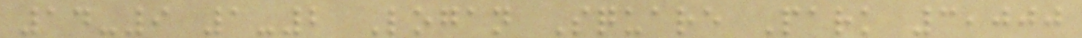14-9 1-2 Logan Square Park 3,000
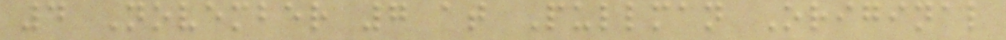4 November 7 at Pullman Original
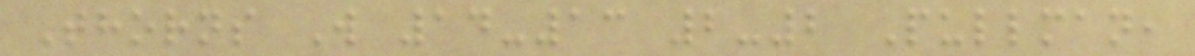Thorns W 14-13 2-2 Pullman,
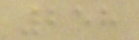258
